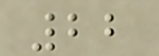22
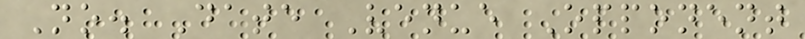No. Date Venue Opponent
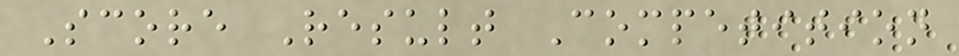Score Result Competition
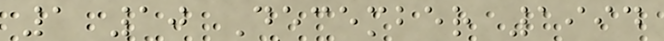1 10 December 1994
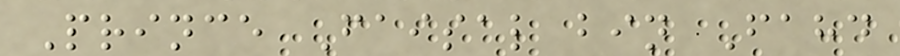Prince Faisal bin Fahd
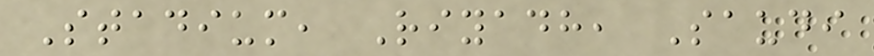Stadium, Riyadh, Saudi
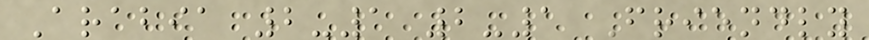Arabia 2-1 2-1 Friendly
